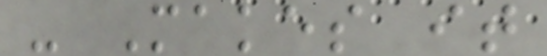- Makes it
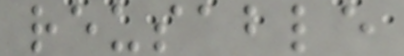reusable
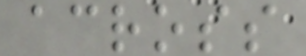across
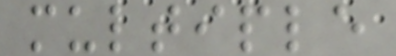multiple
